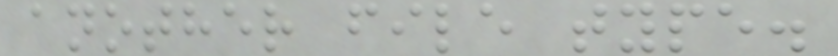another file type.
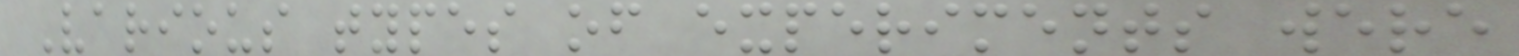Various types of experiments were
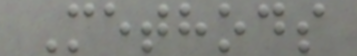Methods
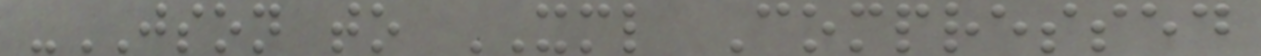-JSON to XML Compressed
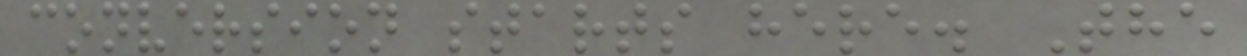conversion starts here. The
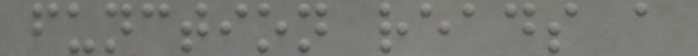function reads a
